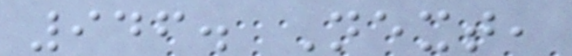946. Next,
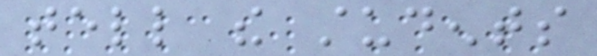tell the students
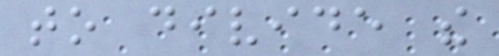to divide the
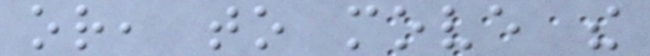or, to move the
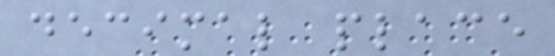decimal place
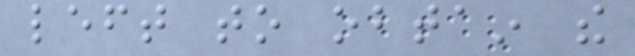left to obtain the
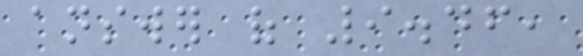answer of 9.46,
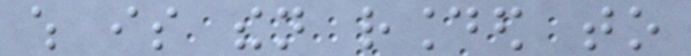which is then rounded to
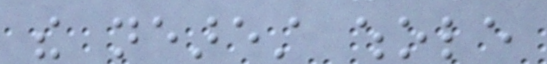the nearest whole
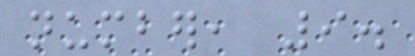number, 9.
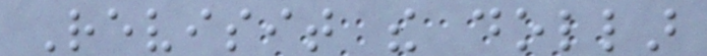Revisit the dollar
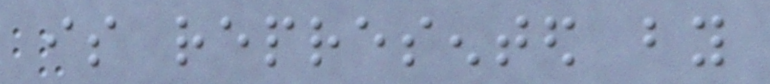is represented by
